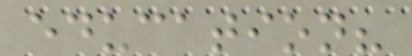education?
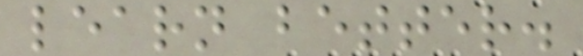learn better.
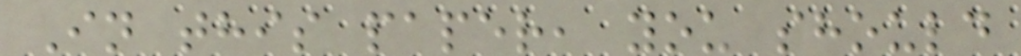In this paper, you should
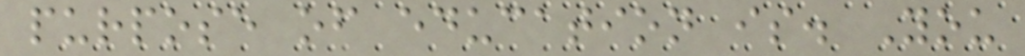purpose of education is. You
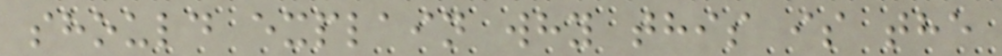should explain why this is the
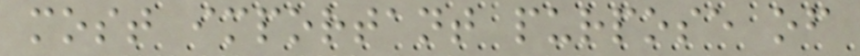most important purpose of
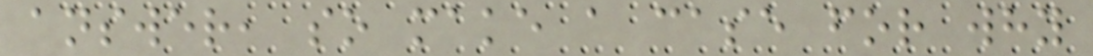answer, so make a case for why
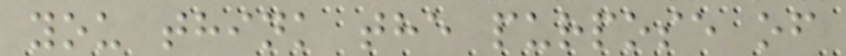you think the purpose of
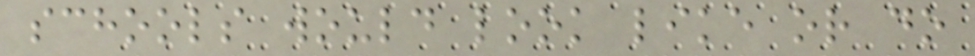schools would look like or do
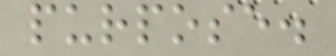purpose.
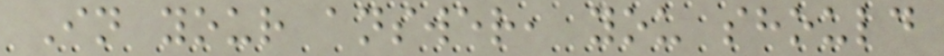In your answer, you should
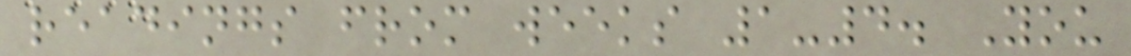readings from weeks 1-4. You
